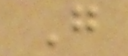G
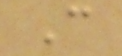C
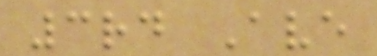3rd Ave
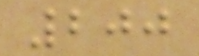200
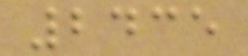2435
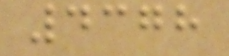4378
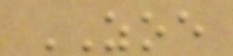ZOE
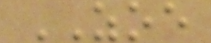ZOE
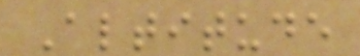Altitude
